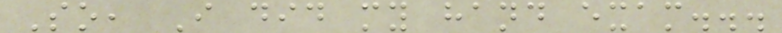So, I did my hand exam...
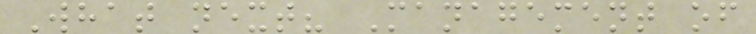What next? Management of
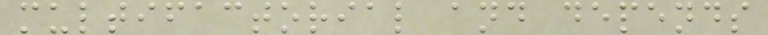multifactorial and depends
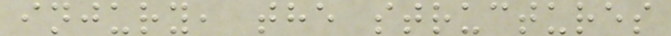injury, the structures
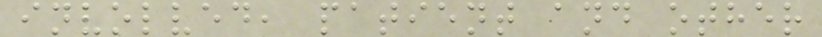involved, patient and other
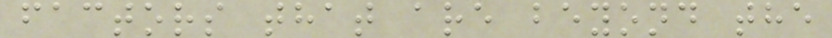factors that are beyond the
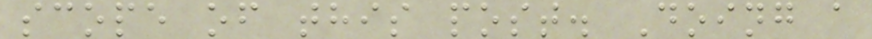scope of this post. Doing a
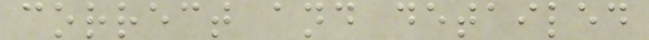correct and detailed
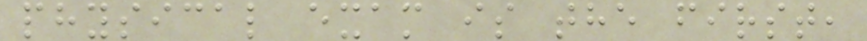physical exam is the first,
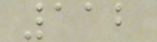112
